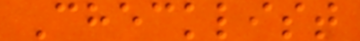Checklist
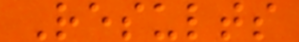Results
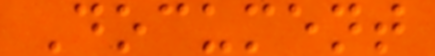Document
